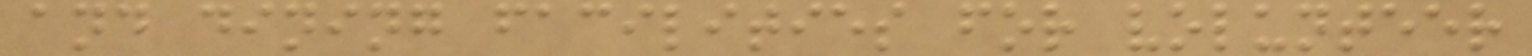and dining facilities for volunteer
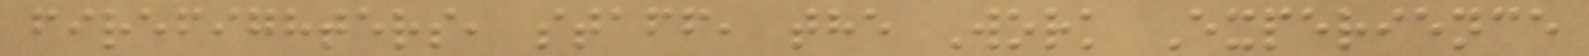firefighters, staff, the Work Experience
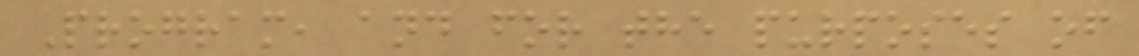Program, and for the purposes of
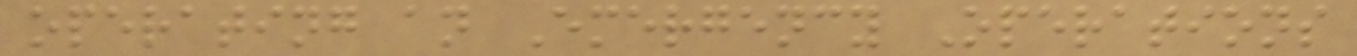operating an Emergency Operations
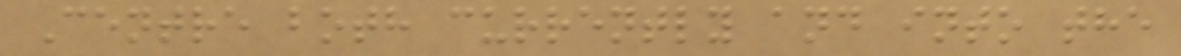Centre both currently and into the
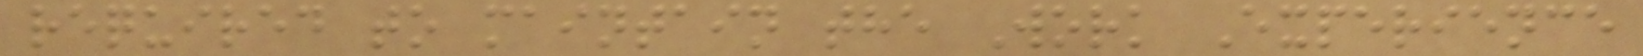required to maintain the Work Experience
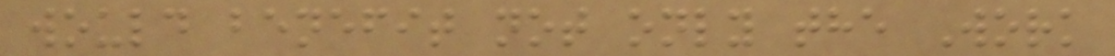would benefit not only the Work
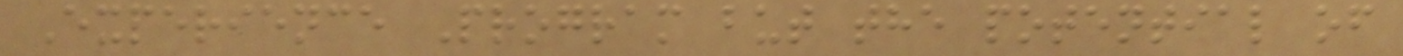Experience Program but the potential of
